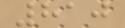810
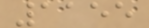1155
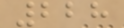228
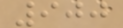900
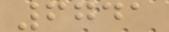6741
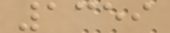1359
